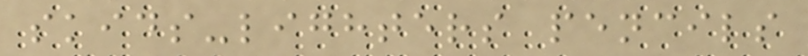skids-lighters pencils
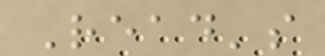Read's
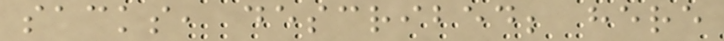sacks, described; here
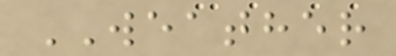WEATHER
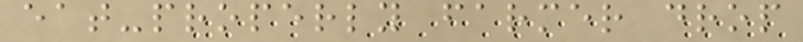eat-properly farmer drop
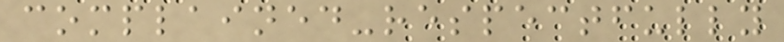complained-respectfully
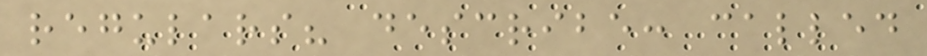regulars? describe: called
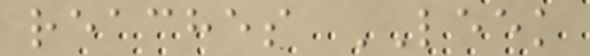reaches LEEK
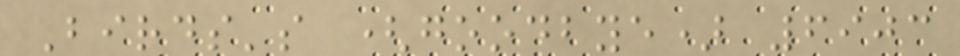Birds's (goodbye) 6903
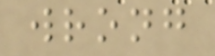wrong
